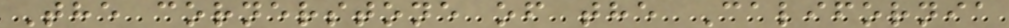The cornerstone of the California
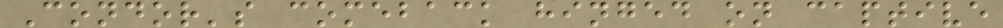Condor's comeback hinged on captive
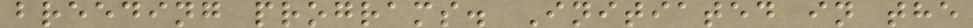breeding programs. Initiated in the
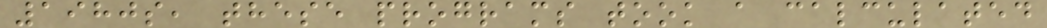1980s, these programs took a calculated
